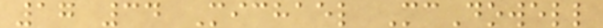17 34 Michael McDowell
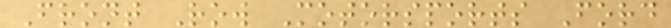Front Row Motorsports Ford
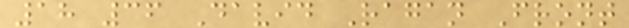18 36 David Ragan Front
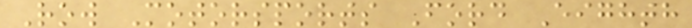Row Motorsports Ford Eighth
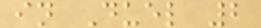in Duel 2
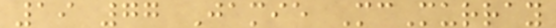19 77 Jamie McMurray
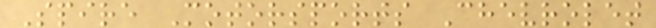Spire Motorsports Chevrolet
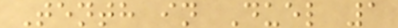Tenth in Duel 1
